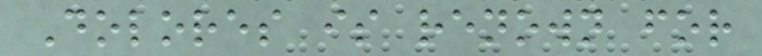Dolores is renown for
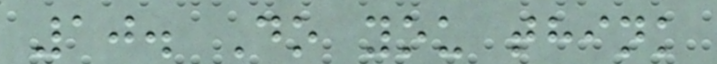10. Do you think
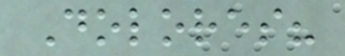Dolores?
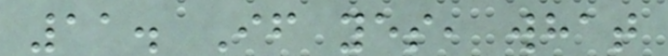11. If yes, what
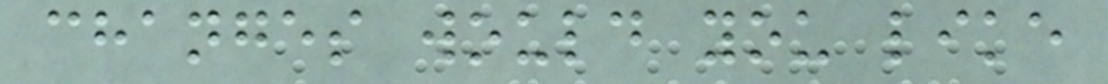changes would you like
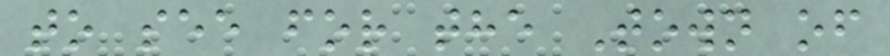to see for the Town of
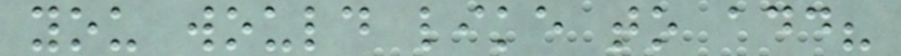you would like to add?
